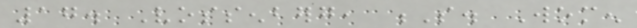17. Vossenberg, S. Women
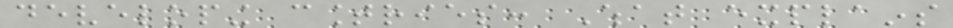developing countries: What explains
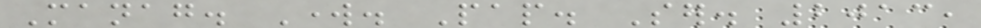Manag. Work. Pap. Ser. 2013,
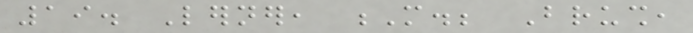19. Lerner, M.; Brush,
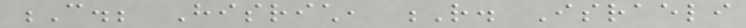C.; Hisrich, R. Israeli
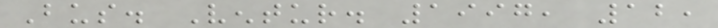Bus. Ventur. 1997, 12,
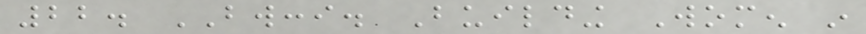22. BWCCI. Building Women in
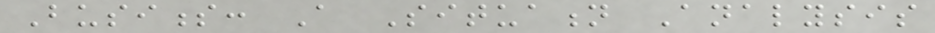Business: A Situation Analysis
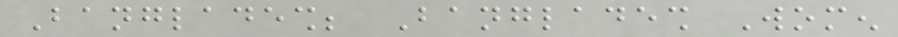Bangladesh; Bangladesh Women
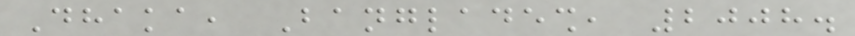Dhaka, Bangladesh, 2008.
